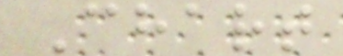Chart
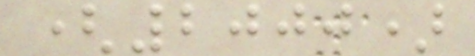(2000)
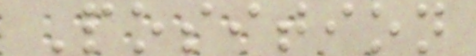Position
